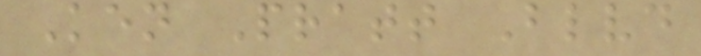Ken Pratt Blvd
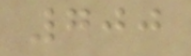700
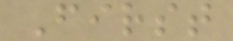First
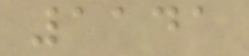1141
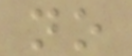no
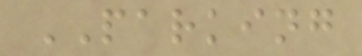PARKING
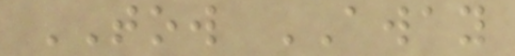TOW AWAY
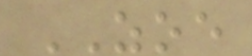ZOE
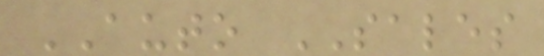AUTO SALES
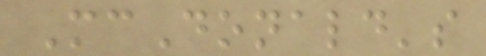McDonald's
